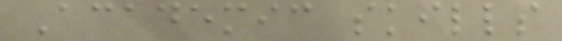Academic skills
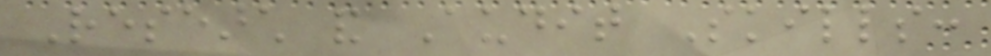Research and Audit Skills:
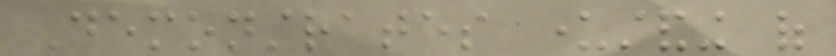Demonstrates understanding of
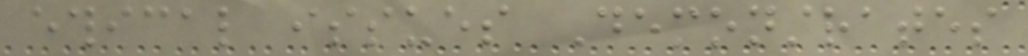ethical issues Demonstrates
